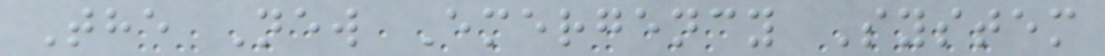The New Emergency System
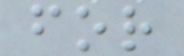for
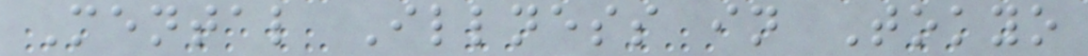Mental Illness in Tokyo
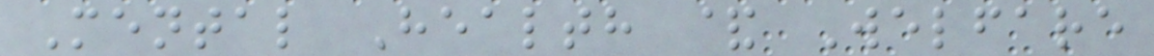Mental Health & Welfare
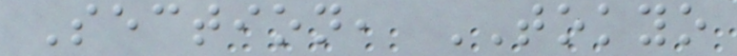Section, TOKYO
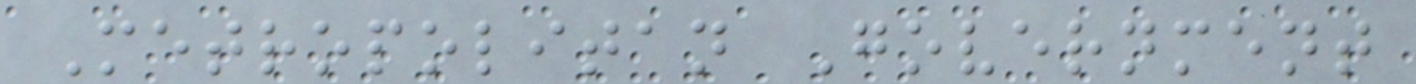Metropolitan Government
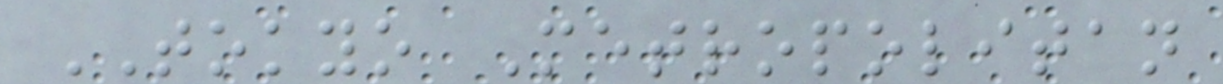TOKYO Metropolitan
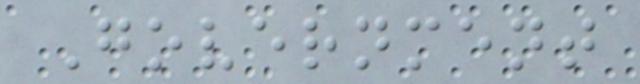Government
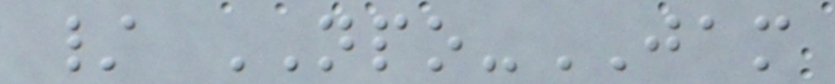/ NPO-JAM
